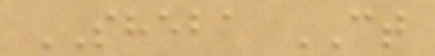SHEBA CT
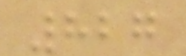827
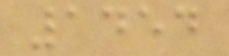1454
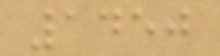1450
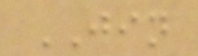JIN
